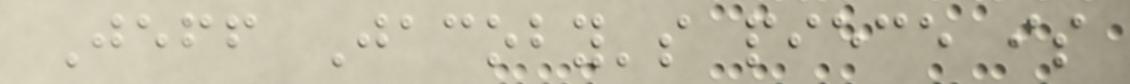Jeff Jacoby's piece is
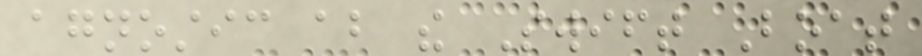agnostic about the Swift Boat
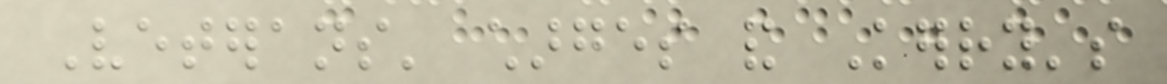Veterans' charges and Kerry's
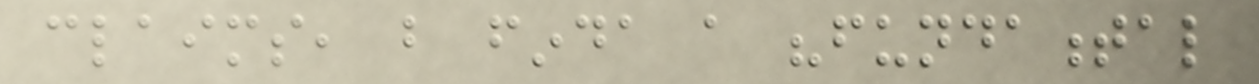claims, but finda a "fundamental
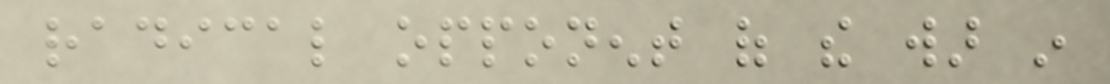radical opponent of the war in
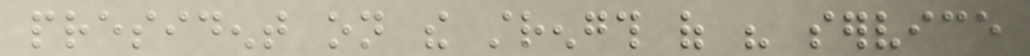president on the strength of his service
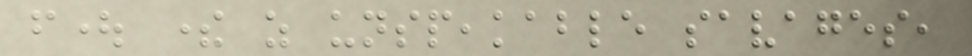fought there as unspeakable savages,
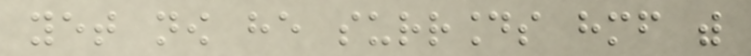yet now he surrounds himself with
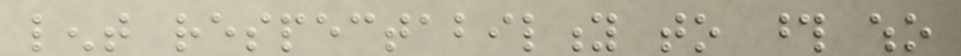lent respectability to those who
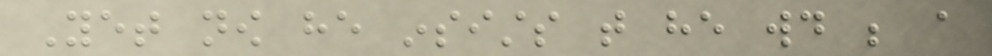Yet now he insists that he would be a
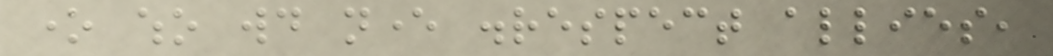one who would never disrespect allies,
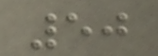50
